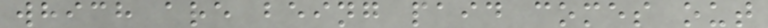which are being paid comes out
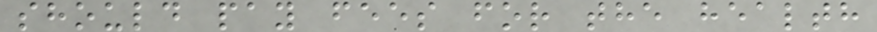should pay fees for the health
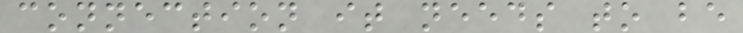connection it needs to be
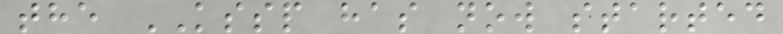the KSSP has now started
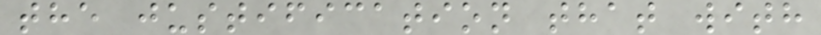the justification that with
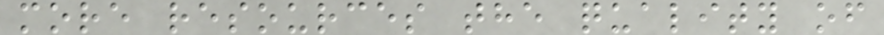more resources the quality of
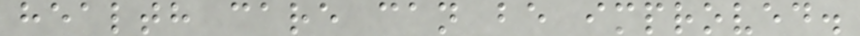health care can be improved.
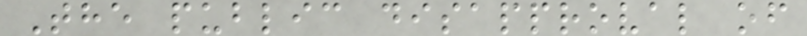The public disapproval of
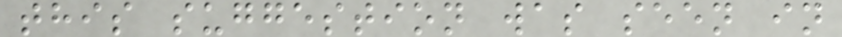this suggestion was seen in
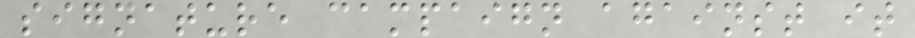signature campaign against it
